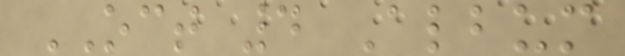OCT 4 Album
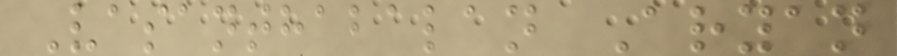Vasanthabalan Aryan
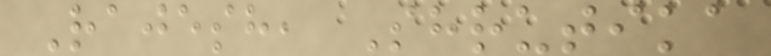Rajesh, Shrutika
